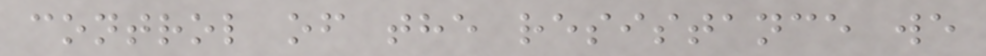control of the resistance we
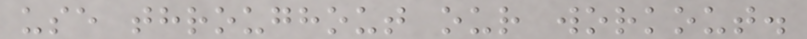use throughout our workout.
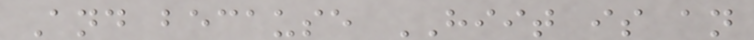And because HIIT is an
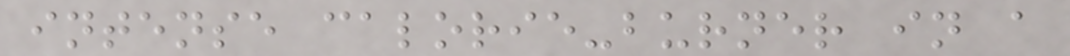intense calorie-burner in a
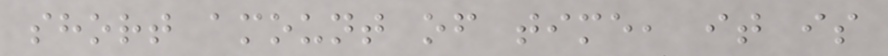short amount of time, it is
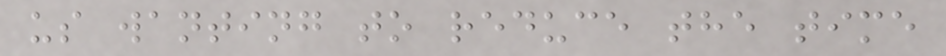us wanting to reduce the time
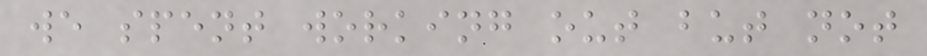we spent working out but not
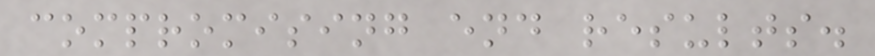compromising end results.
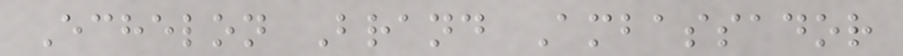Echelon Brand Ambassador
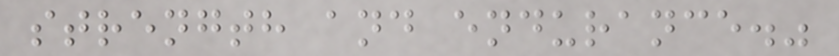strength and endurance."
